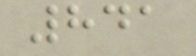841
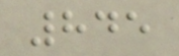845
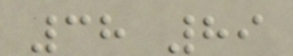38 89
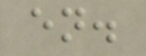en.
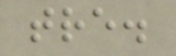tre.
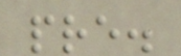pre.
